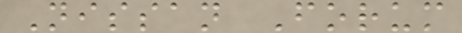Nissan Forum
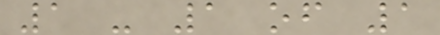1 - 1 of 1
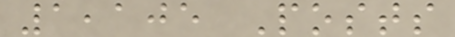1,105 Posts
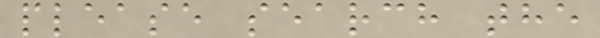please search the
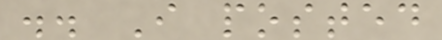.. I posted
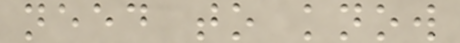need to know
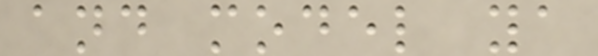and model ya
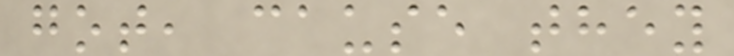got, cause they
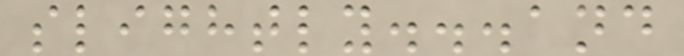slightly...and
